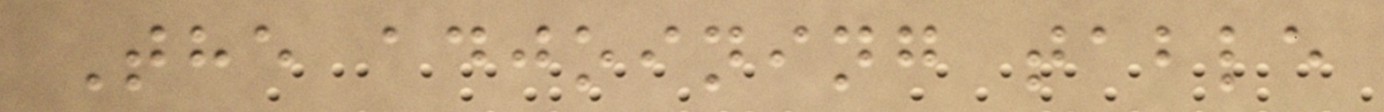The adjoining table
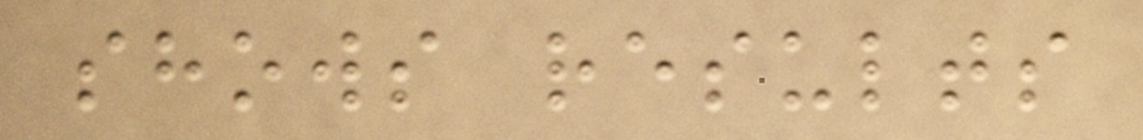shows results
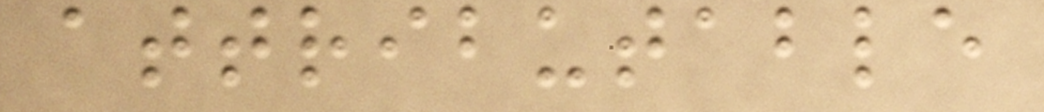attributable
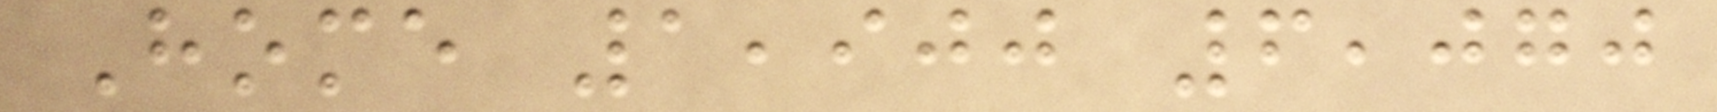Home 1,900 6,070
